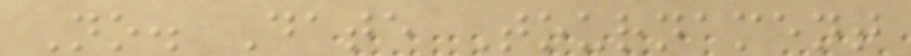No. Date Tournament
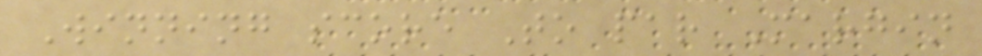Winning score To par Margin
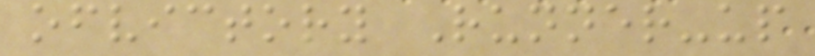ofvictory Runner-up
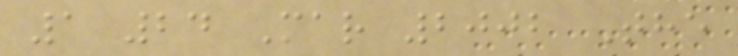1 24 Mar 2002 The
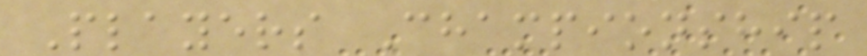Players Championship
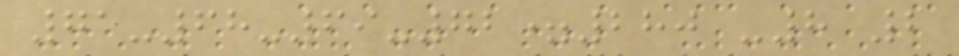71-68-69-72=280 -8 2
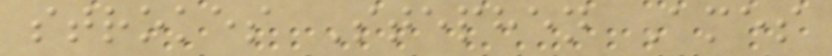strokes Stephen Ames
